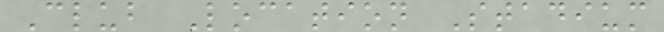Club Location Stadium
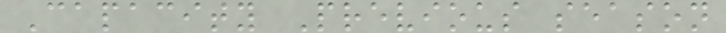Capacity Previous season
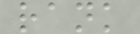rank
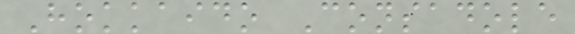Hokkaido Consadole
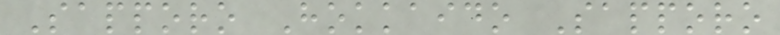Sapporo Hokkaido Sapporo
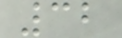32
